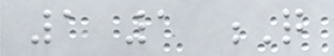1 1 Q
